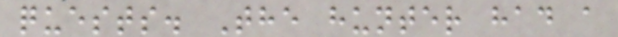quests. The hunter had a
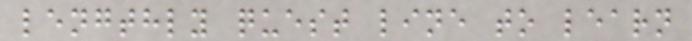lengthly quest line to learn
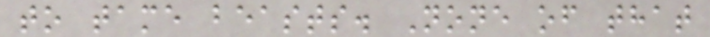to tame beasts. None of that
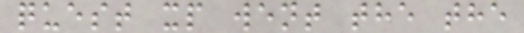quest xp went the the
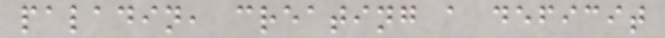paladin, creating a deficit
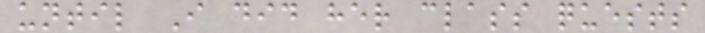until I did her class quests
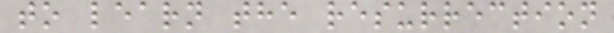to learn the resurrection
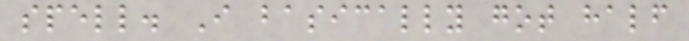spell. I basically got half
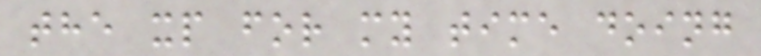the xp for my time doing
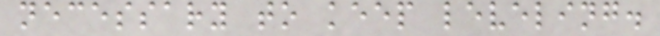necessary to keep leveling.
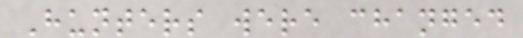Hunters were changed
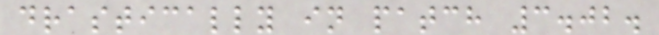drastically in patch 3.02.
